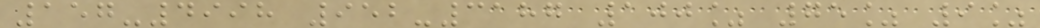157-4998 952-3187 100% 75% 9%
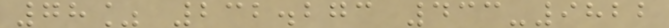78% 232.273 433-9822
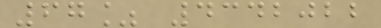67% 4342022
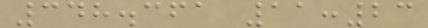348.361 11:23
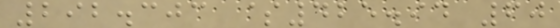292.303 $425.94 60
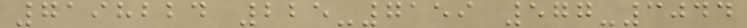7198224 225-7159 577-3044
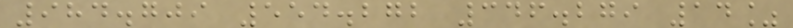984.709 554.272 346.279 14%
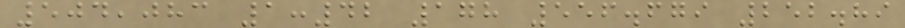504,083 1:42 178 556.679 252.89
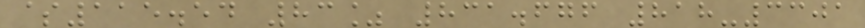$115.54 83% 831.676 818-3301
